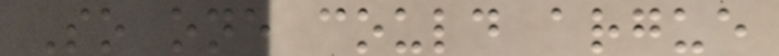So one could argue
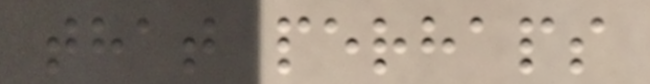that perhaps
